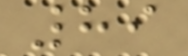89
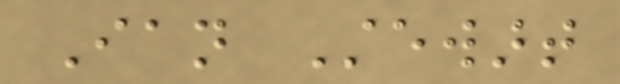Ian Stewart
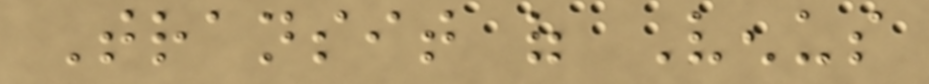Transit of Venus
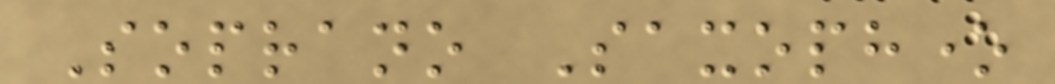Soprano Saxophone
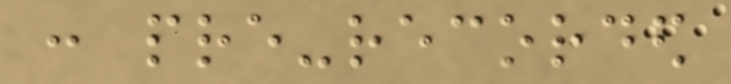: pre-recorded
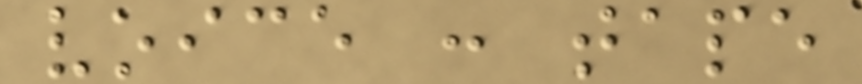voice : tape
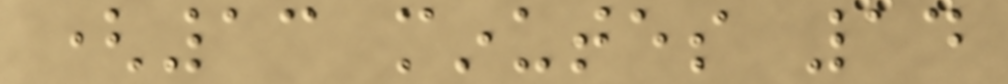(13 minutes 14
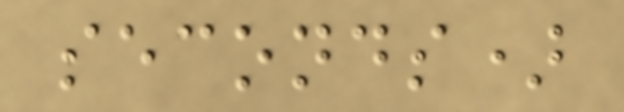seconds)
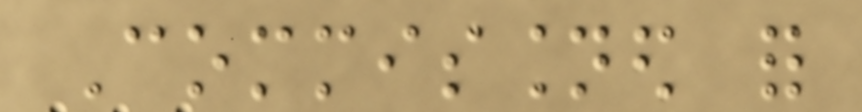Commissioned for
